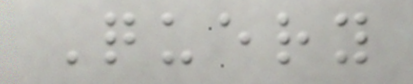Query
